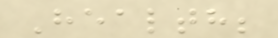Health;
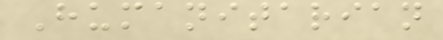Humanitarian
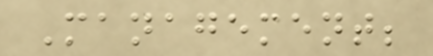Management;
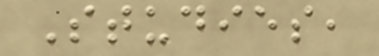Studies,
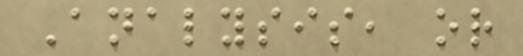Analysis, or
